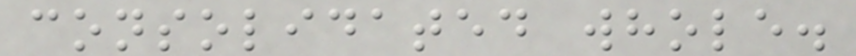consolidated whole.
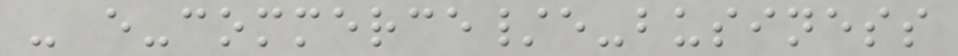- e-commerce/e-business
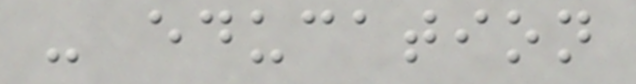- education
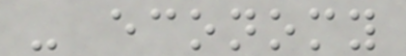- economy
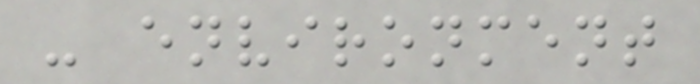- environment
